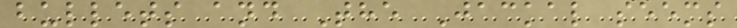bullets and The Jackal seems
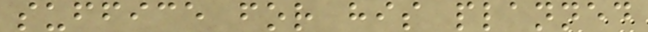suffice for his planned
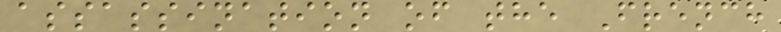assassination of the French
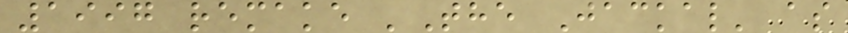1997 remake 'The Jackal' as
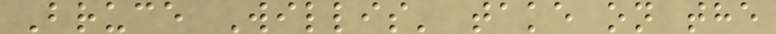Bruce Willis' take on the
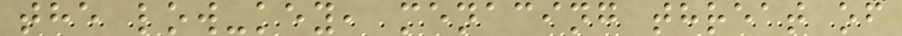the low-key, menacing threat of
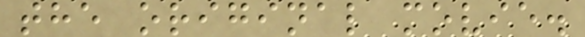the original movie.
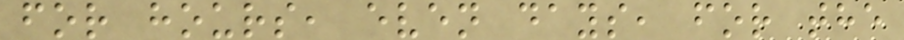for hours, even days, for the
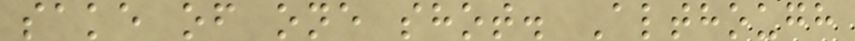sake of one shot. Although
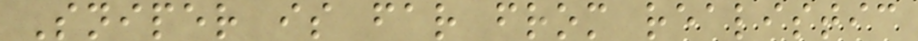Sniper is far from realistic
